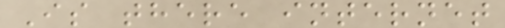Is there internet
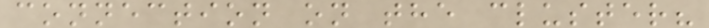connection on the cluster?
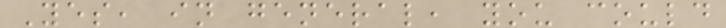Yes, in general, you could
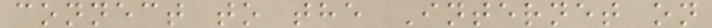connect to the Internet on
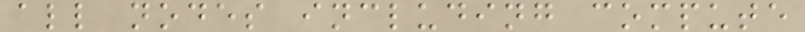all nodes including compute
